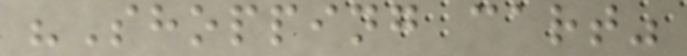"Shopping cart"
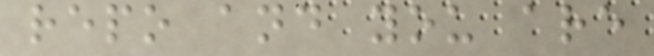repo and you are
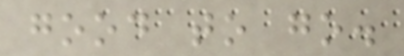good to go.
